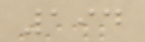194
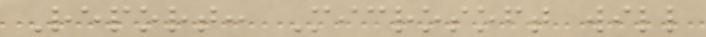Report: Microsoft will
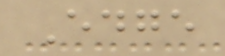Edge
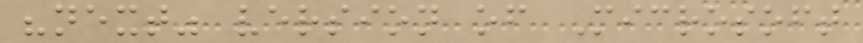"next" version of Microsoft
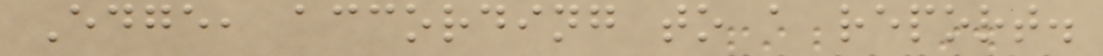Edge, according to a report.
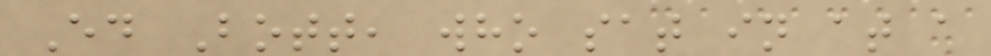Ed Bott, who sat in at a
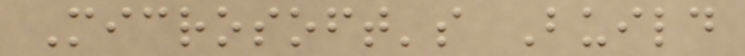Microsoft's Build
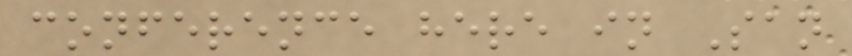conference here in San
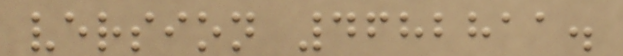version 4682811.
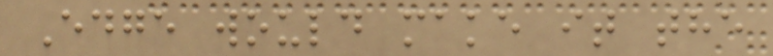Edge would make it the
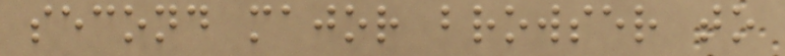second major browser to
